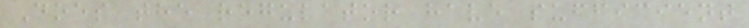Does the regulator have sufficient
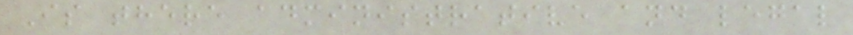Is there administrative and legal
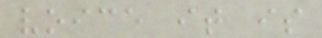voice it is
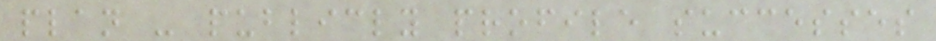plan - publicly profile successes
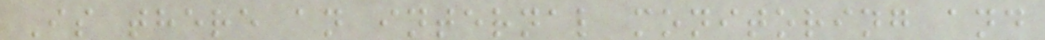Is there an internal monitoring and
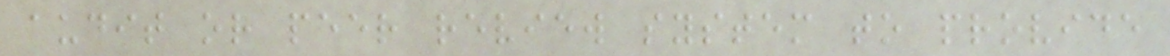audit or peer review system to provide
